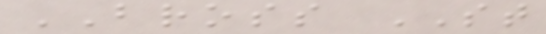BROSS ST
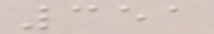351
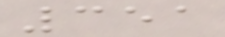351
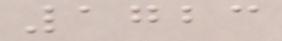1723
